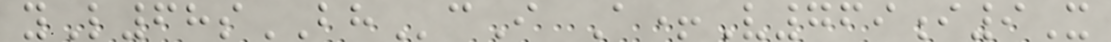yL68sBHcI A+V769i9X
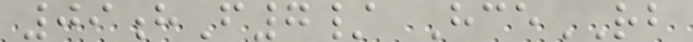09hF7/ HceRB
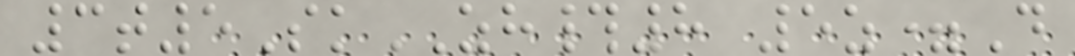3t5SkZH#8 5z=D
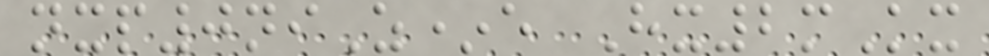nxp0niZ*e Hx2mKx
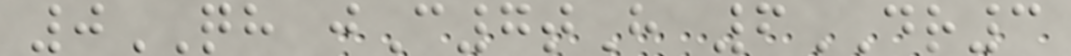0QH jC7tH 6DR3
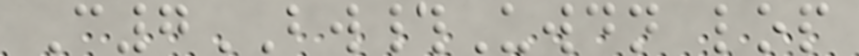C7BW#Uwdn lop
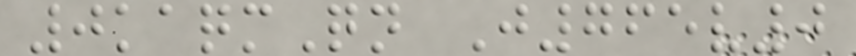0kaqmQn J765v0
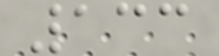133
